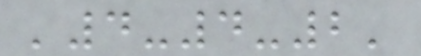'4-4-2'
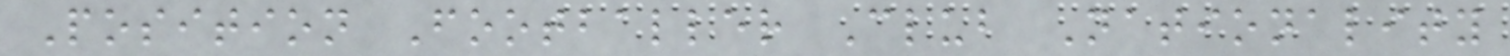Position Footballer Club Nationality
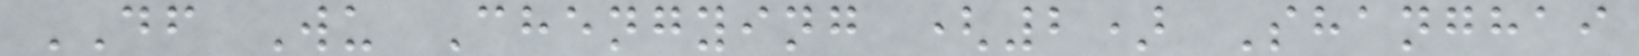DF Wu Chengying (2) Shanghai
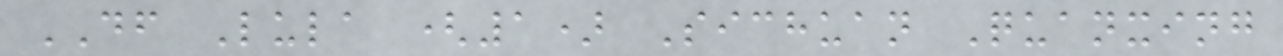DF Lula (1) Sichuan Quanxing
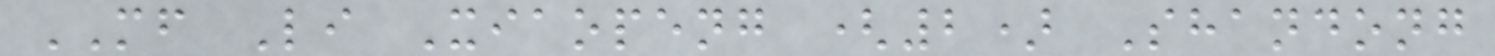MF Li Xiaopeng (2) Shandong
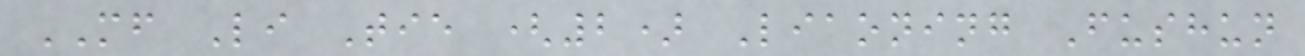MF Li Tie (2) Liaoning Fushun
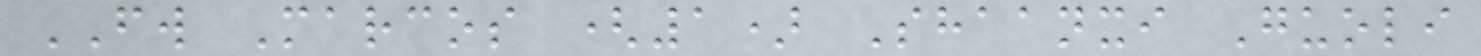FW Marcos (1) Shaanxi Guoli
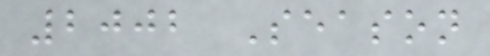2002 Season
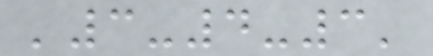'3-4-3'
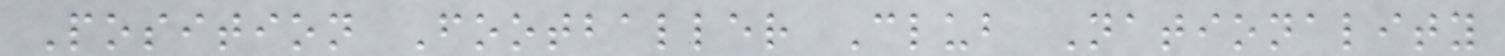Position Footballer Club Nationality
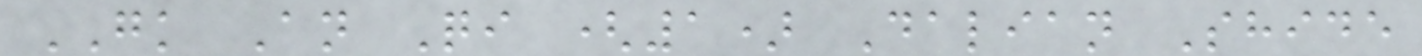GK An Qi (1) Dalian Shide
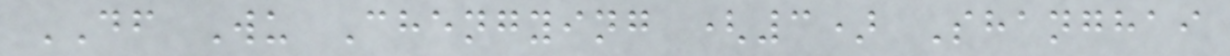DF Wu Chengying (3) Shanghai
